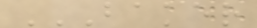BAKER
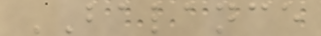BALANCE
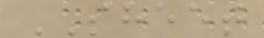SHEET
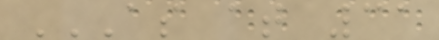AS AT 31
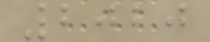2020
